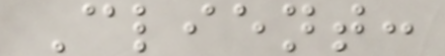Client:
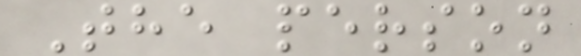The person
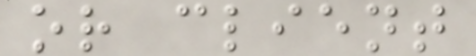or client
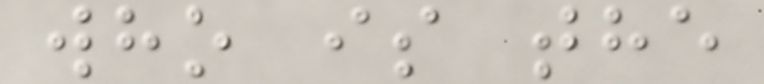who is the
